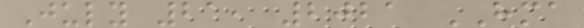July 21, 2021 HMA
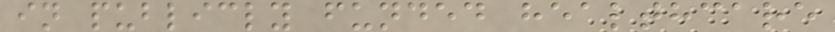in publicly funded healthcare
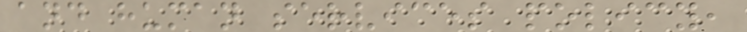and human services policy,
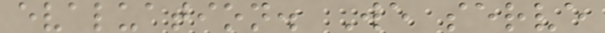evaluation. We serve
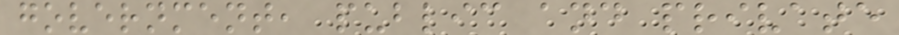government, public and private
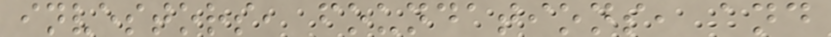investors, foundations, and
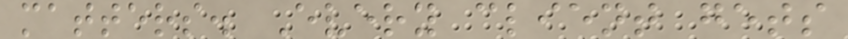matters. Every client gets
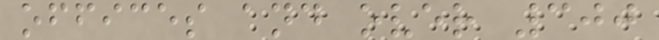offices and over 300
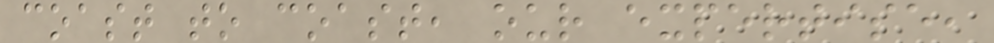coast to coast, our expertise,
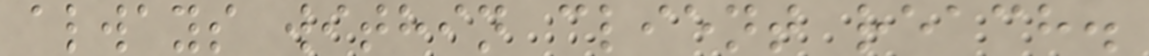always within client reach.
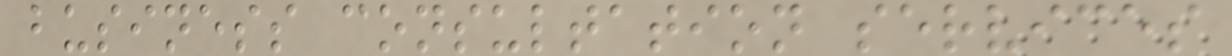business consultation services
